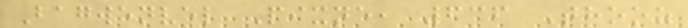Bagwenvel Pixne, 636 Thooz
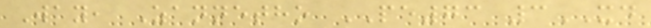Way, Zannetho PE73 3XD
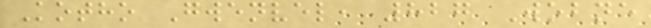Kotho Gwenvel, 827 Wobne
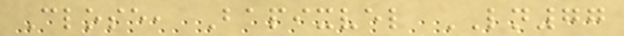Close, Bapixvel LN77
